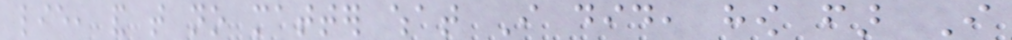lie, and that no matter what I did, how far I
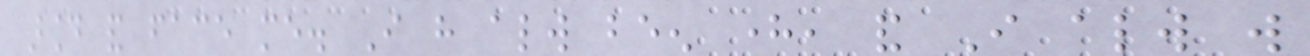around and face me. I have always been here, and I always will
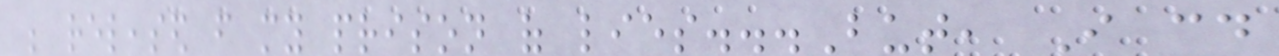be released from my prison of lies...But, I could
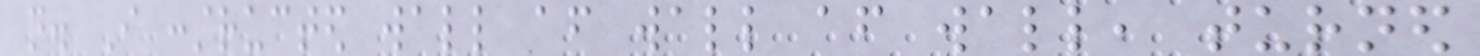not. I constructed wall after wall after wall, turned
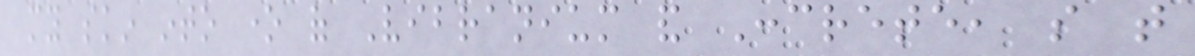my skin into one of Vibranium and Concrete, so that
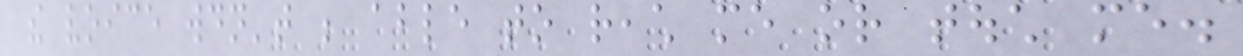the voice wouldn't be able to reach me or touch me.
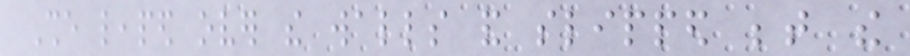She leaped over the walls and slipped between the
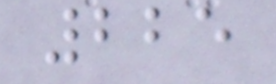225
